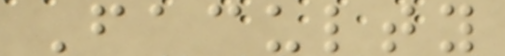Faculty
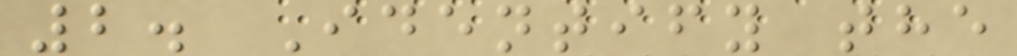2. Identify the
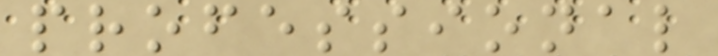professional
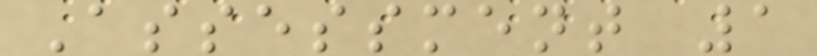Assessment 1
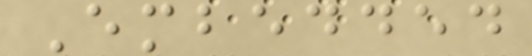Embedded
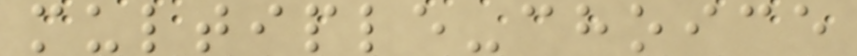multiple-choice
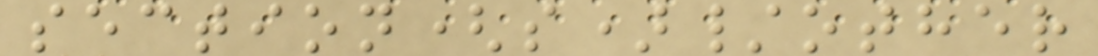section(s)/other
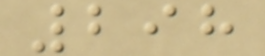298
